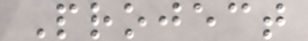Project
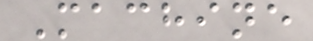Machine
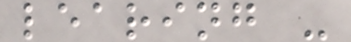learing -
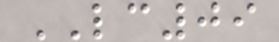LC09
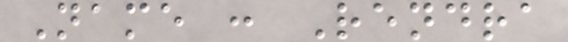Name : Rendra
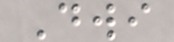Dwi
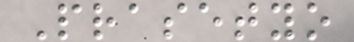Prasetyo
